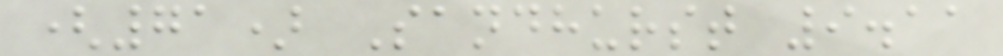(71) Sandhurst 9.11
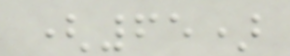(65)
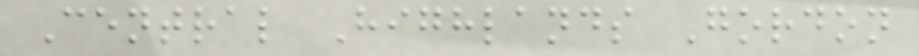Central Highlands Gordon
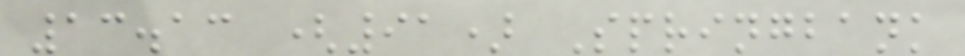13.13 (91) Springbank
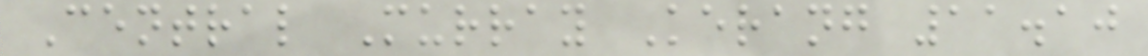Central Murray Kerang 11.10
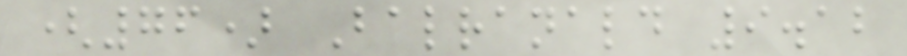(76) Balranald 9.12
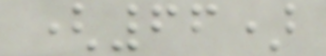(66)
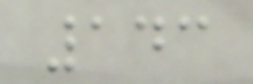143
